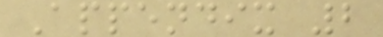Appendix 2
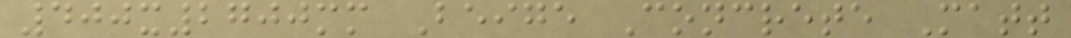400x2700mm Beige Concrete Matt
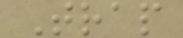Trap
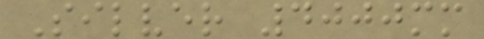Silver 4000mm
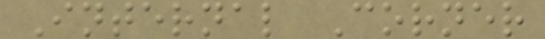Internal Corner
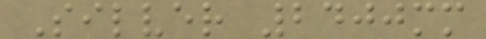Silver 2400mm
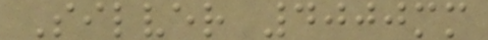Silver 4000mm
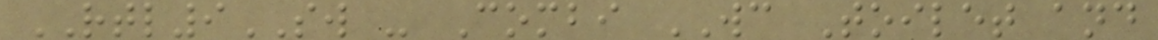RTL9SW - Combi WC Toilet and
